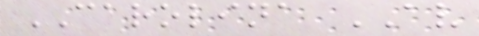CAROLINA AV
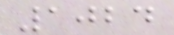1024
